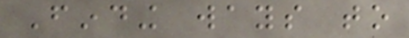Finding ways to
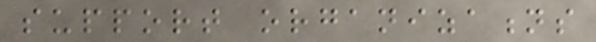support organizations
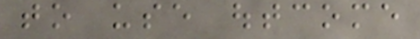to use outcome
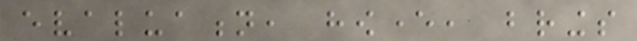evaluation, however, brings
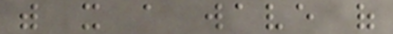with it a wave of
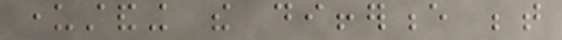understanding the difference between
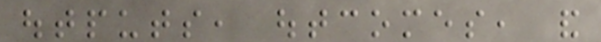outputs, outcomes, and
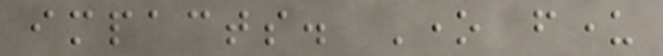impacts. One funder
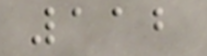112
